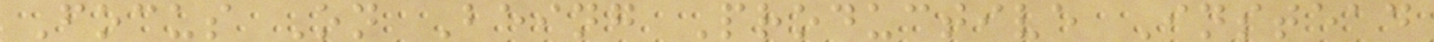Focus On Being Productive Instead
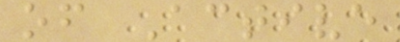of Active
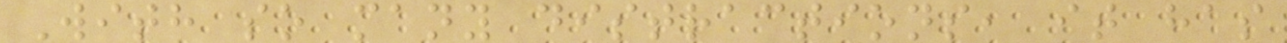With so many distractions, it has
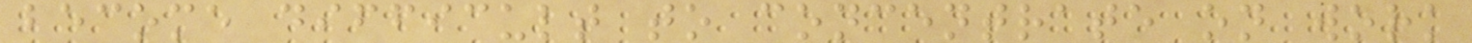become difficult to concentrate on work
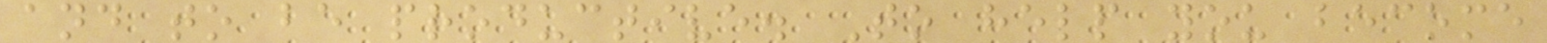and to be productive. To help you become
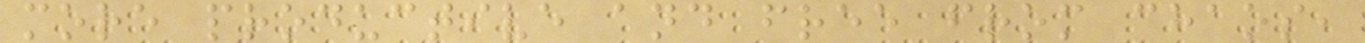more productive and free from chaos,
